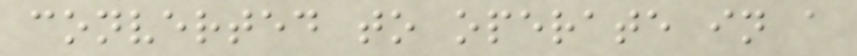converted to operate in a
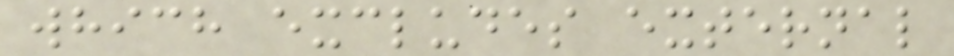which excludes external
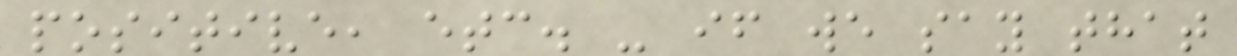positive, etc. - if we say that
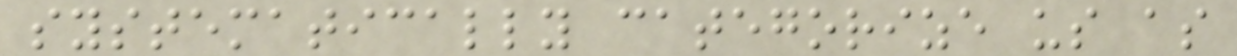systematically categorize us as
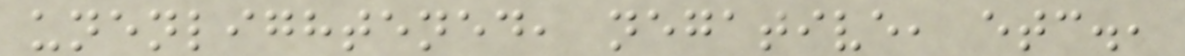unenlightened, negative, etc.,
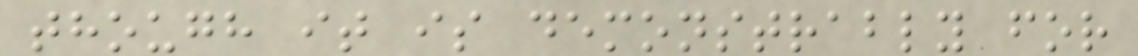though it is demonstrably for
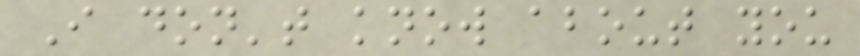I don't know about you
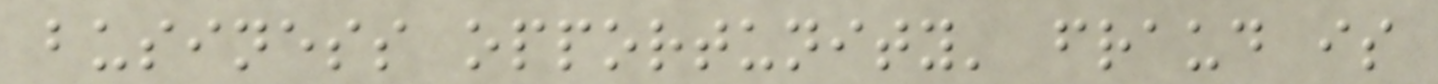business opportunity' fraud is
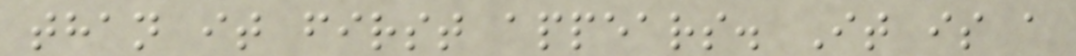than it first appears. It is a
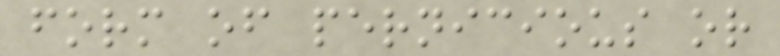form of pernicious or
